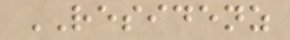RESIDENZ
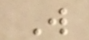W
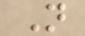N
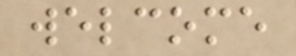welcome
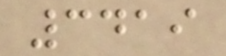3419
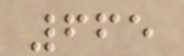665
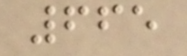665
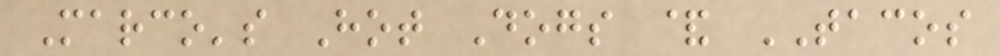Marco's Hot Dogs & TACOS
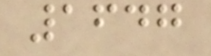1647
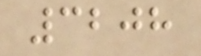3208
